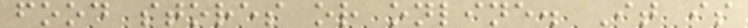food stores or online. It is
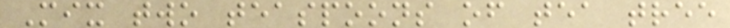Mix two teaspoons of tea tree
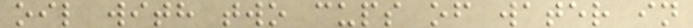oil with two cups of water in
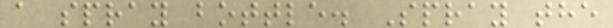a spray bottle. Spray the
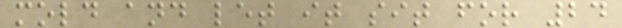mold and let it sit for 24
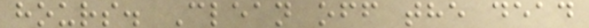hours. Clean off the dead
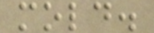mold.
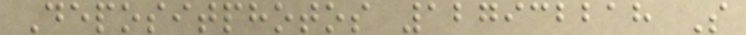Depositphotos 127932218 S
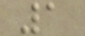1
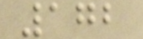172
